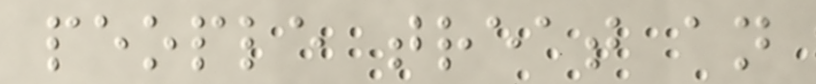people treat an
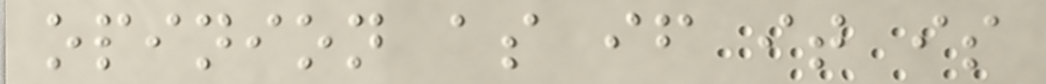opinion as if it is
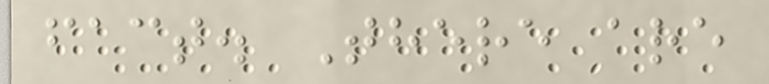fact. There are
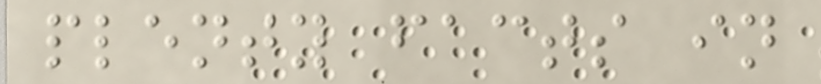plenty facts in
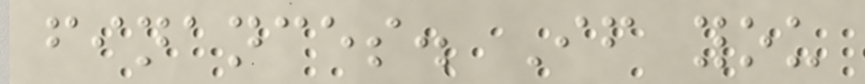finances. If you
